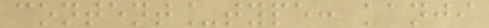content_type: kanji
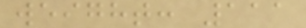weight: 111
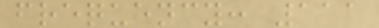frequency: 111
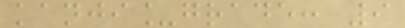kanji_grade: 9
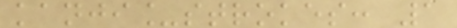kanji_strokes: 1
